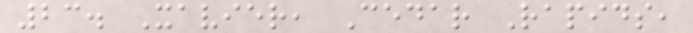23. Xavier, Cedar Rapids,
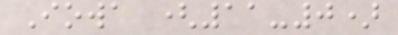Iowa (11-0)
